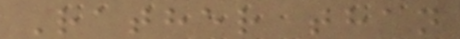Rather than
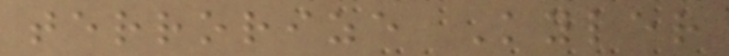terrorize Kyler
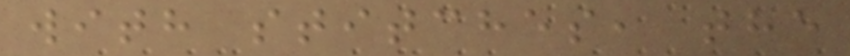with stitches, the
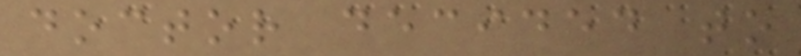doctor decided to
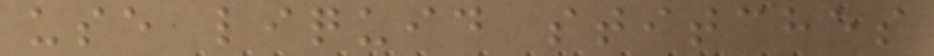use liquid stitches
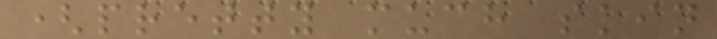(pretty much skin
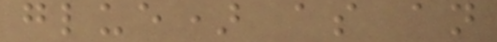glue) as an
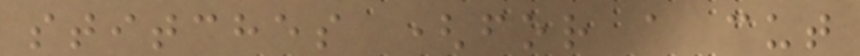stitches (for a cut
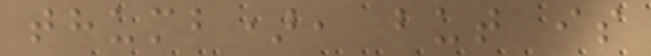thumb), but is
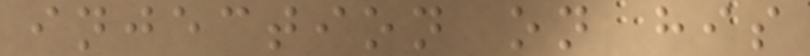injection on his
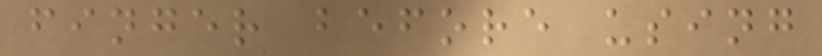finger before using
